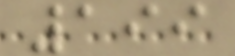199
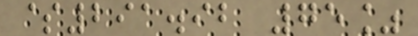$291.92 75%
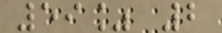59% 2
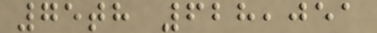75th 628,051
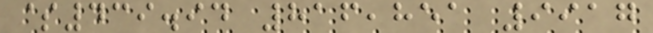$439.94 816,851 9917
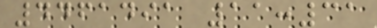4461491 11:31
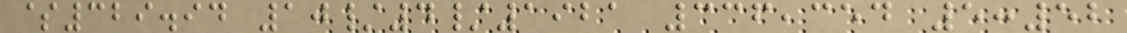$329.94 10/4/1921 336,354 5:52
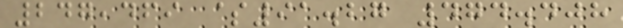247,469 $91.27 474.408
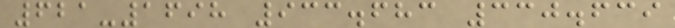621-1698 933.683 330.639
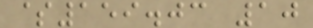$159.03 10
